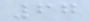67
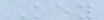Key
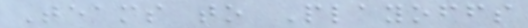Teams to Playoffs
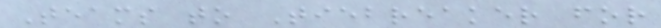Teams to Tiebreaker for
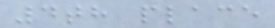4th place
